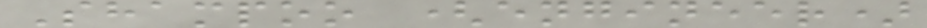Shampoo (engineer)
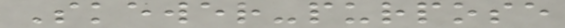Skewer-purpose
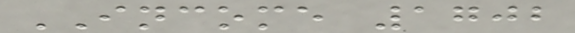INCOME 1702
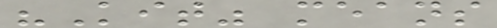"Kit" means
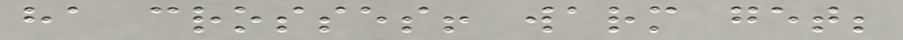ha crosses! warm get;
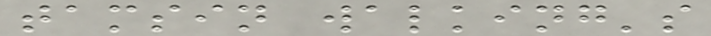tamsin walking's
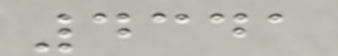4341
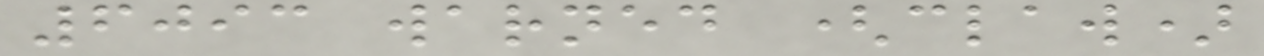6093 warned (claw)
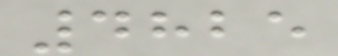4825
